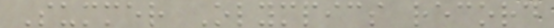Summer Olympics record
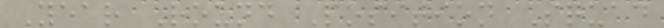Year Round Position Squad
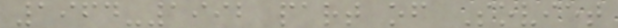1964-1992 part of Soviet
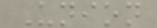Union
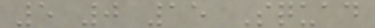5 0 15 Squad
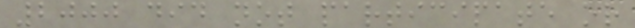2000 did not participate or
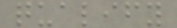qualify
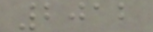2012
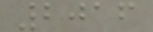2016
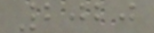2020
